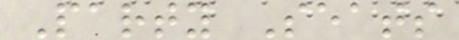Party Seats
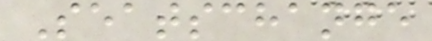Seatschange
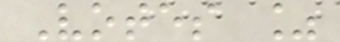Votes %
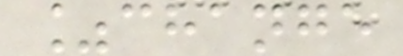%change
